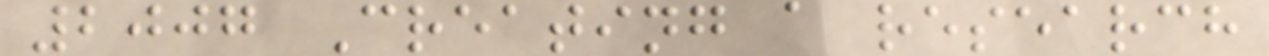2007 Creating a research
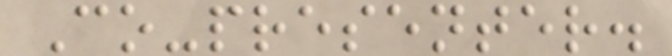Co-presenter.
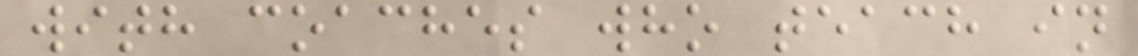with coaches who teach in
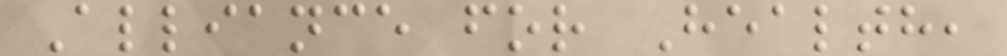Alliance for Health,
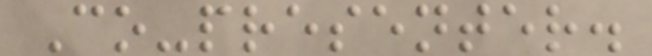Co-presenter.
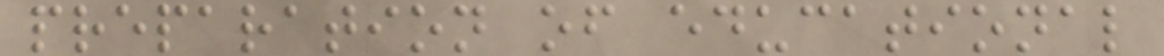preparation of educational
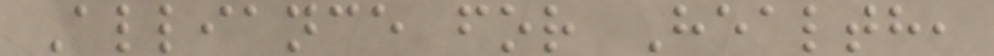Alliance for Health,
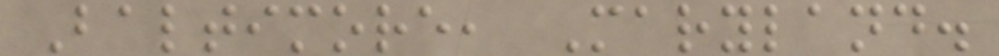Baltimore, Maryland.
